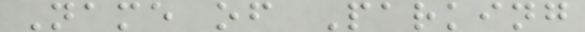Name of Parking
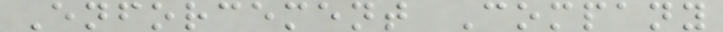Enforcement Company
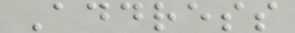Address
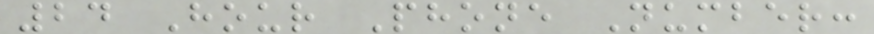24 Hour Phone Number:
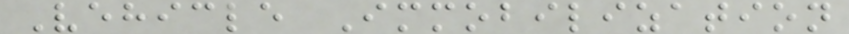Vehicle Immobilization
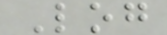Log
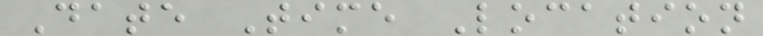Date Time Location
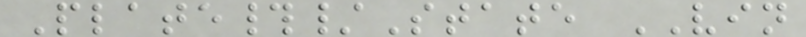Plate#/State VIN
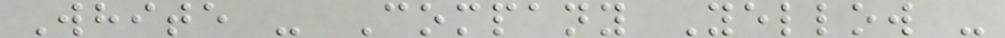White - Company Yellow -
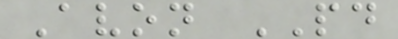Avon PD
